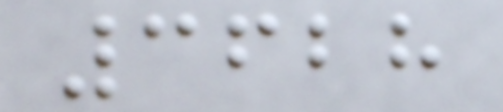3628
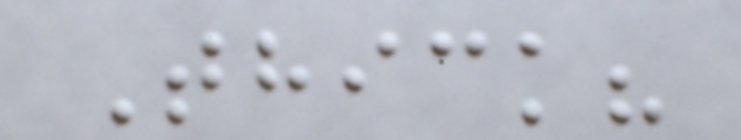Thick?
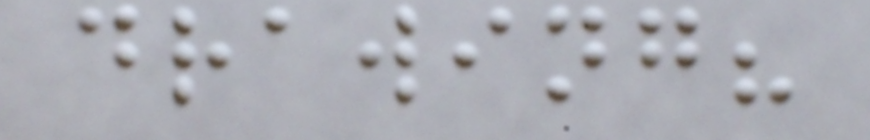drawing?
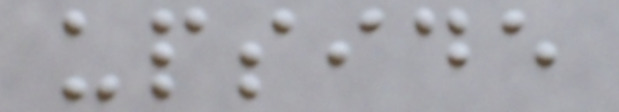upside
